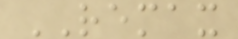REMAX
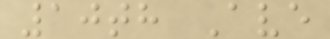10th Ave
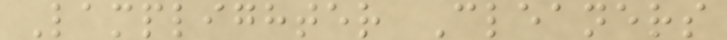Lamplighter Cleaners
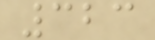323
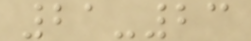21-23
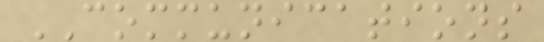COMMUNICATIONS
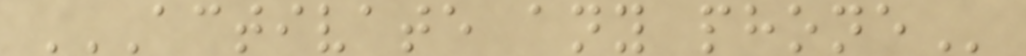ACTIVATE ANY PHONE
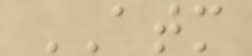ATM
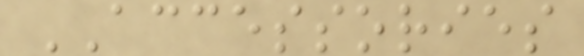ACCESSORIES
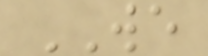WE
